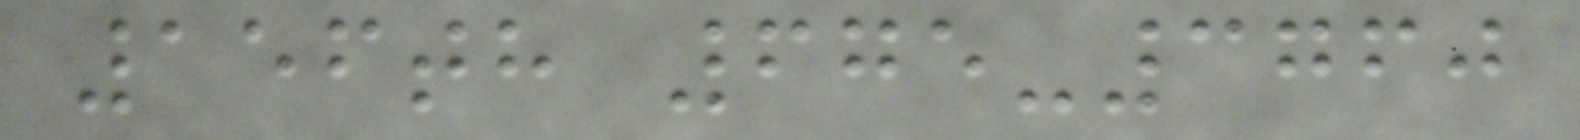156th 675-3760
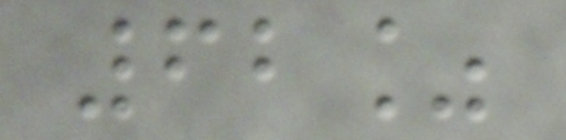62%
